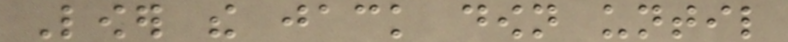Lower the jack down until
